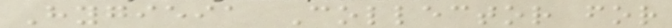Hygieia Collector for
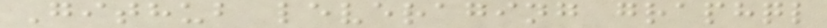Github leveraging graphql
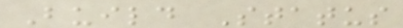Build Status
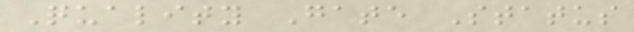Quality Gate Status
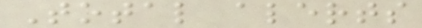Total alerts
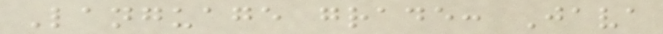Language grade: Java
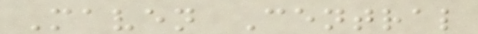Maven Central
